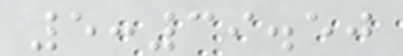5:39.50
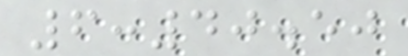6:40.50
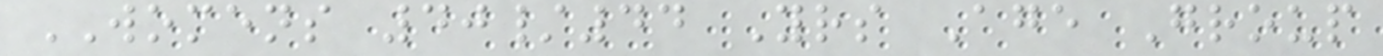WOMENS 40/44 Yrs Age Group
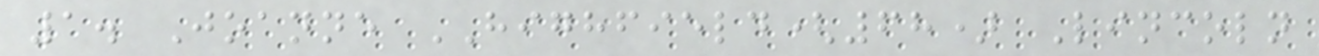1. Joanne HIGHFIELD(68) Lincoln
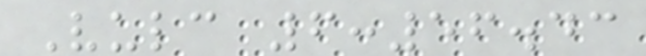Vulc 6:56.43
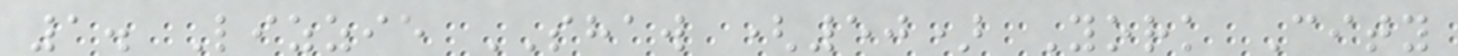1. Lizzie SHAW (50) York City
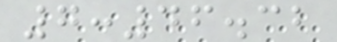7:46.32
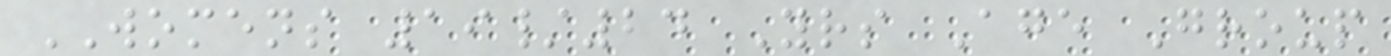WOMENS 19/24 Yrs Age Group
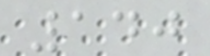140
